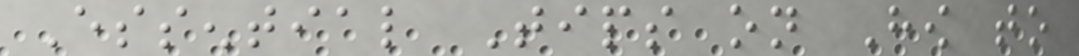Essential Tips on How to
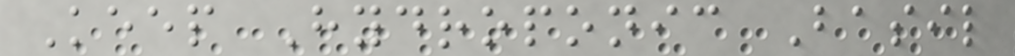Keep Hydroponic Basil
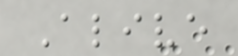Alive
